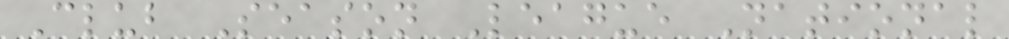Club Season League National
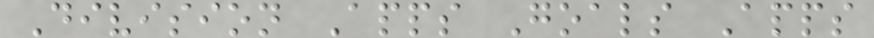Division Apps Goals Apps
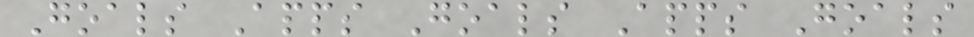Goals Apps Goals Apps Goals
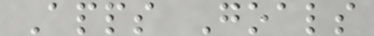Apps Goals
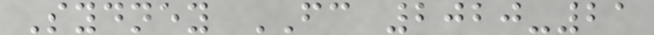Sydney FC 2020-21
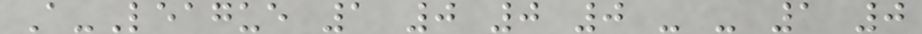A-League 1 0 0 0 - - 1 0
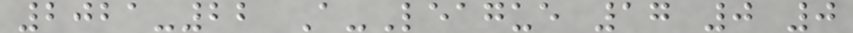2021-22 A-League 17 0 0
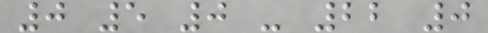0 5 0 - 22 0
